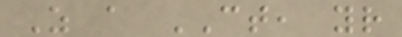As a CT, your
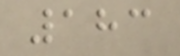183
